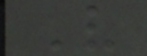V
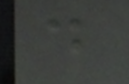d
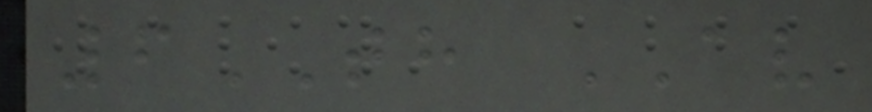6TH AV
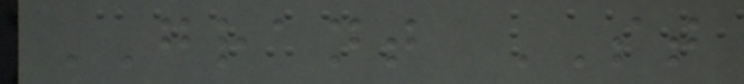GRANT ST
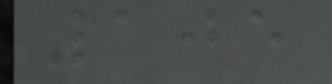105
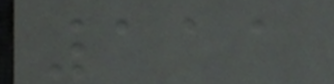111
